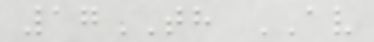17TH AV
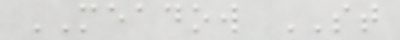MEADOW ST
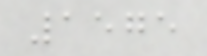1575
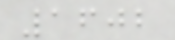1602
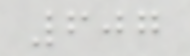607
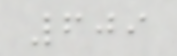609
